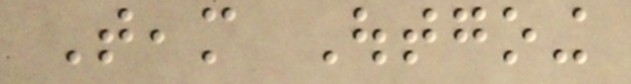Team Outgoing
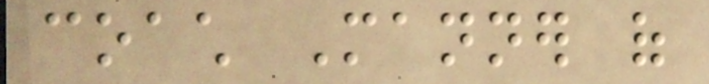coach Manner of
